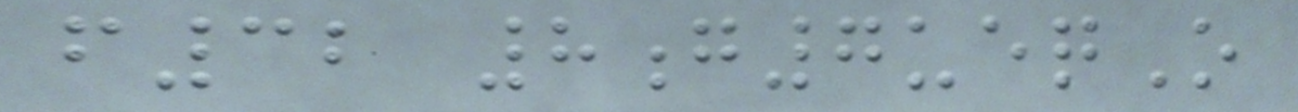f32 8g7ueqO
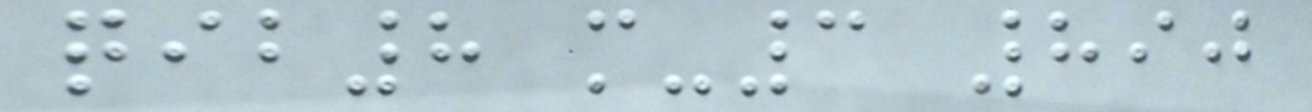qib8 m-3 890
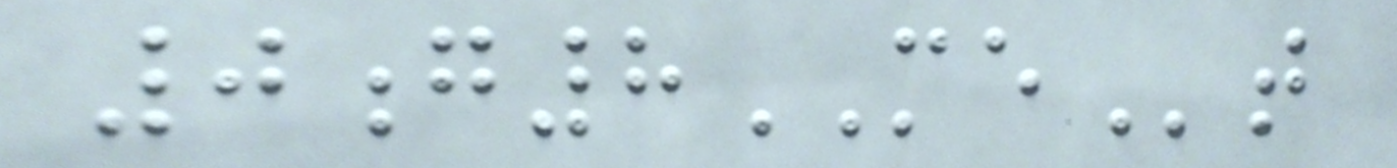0g8MEt
